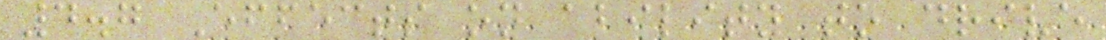4.7 Effects on ability to drive
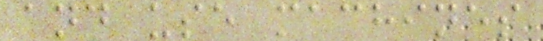and use machines
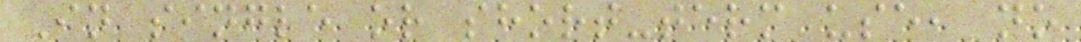In single or short-term use, no
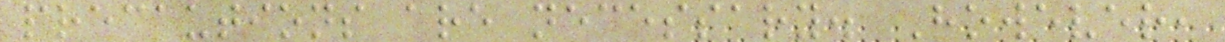precautions are necessary. However,
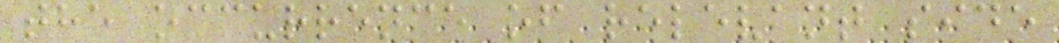the occurrence of relevant side
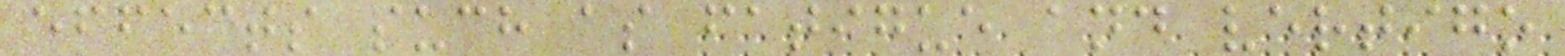effects such as fatigue and vertigo
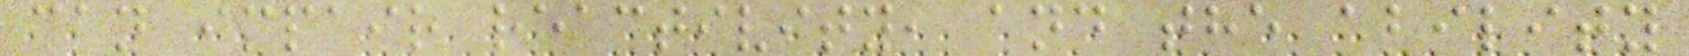can impair reactivity, and the ability
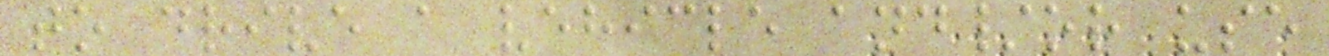to drive a vehicle and/or use
